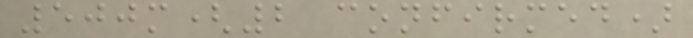500m(2 confirmed)
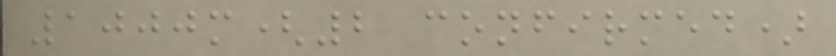1000m(2 confirmed)
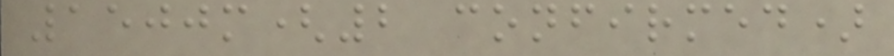1500m(2 confirmed)
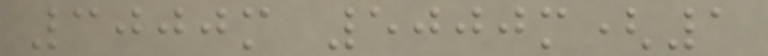3000m 5000m(1
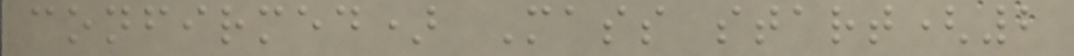confirmed) Mass start(2
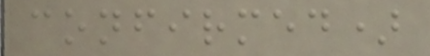confirmed)
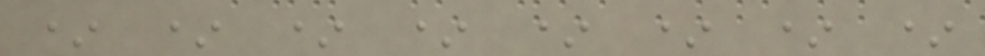* * * * * * * *
